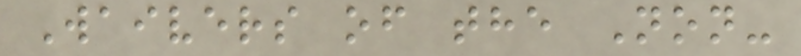Waivers of the Non-
